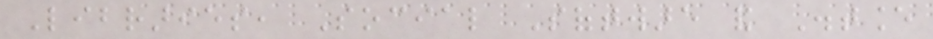Libraries, Social Software and Distance
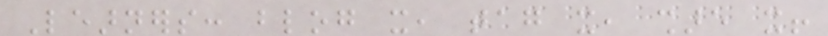Learners: blog it, tag it, share it!
